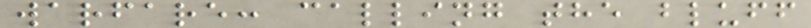warfare: calling the bluff
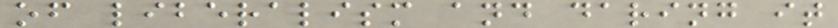of liberalism and daring it
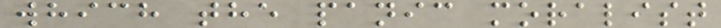which the panic moralist
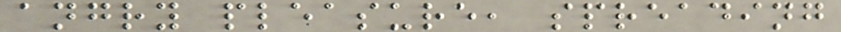angry pleasure, spreading
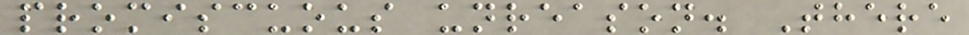promiscuous unreason. There
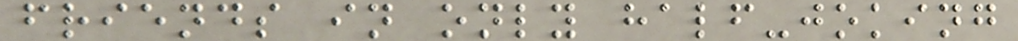friends in only half-joking
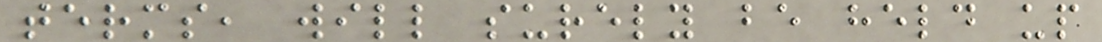terms, will surely be held up
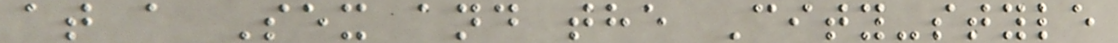at a Sex and the City-style
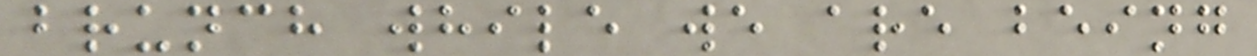brunch while we are being
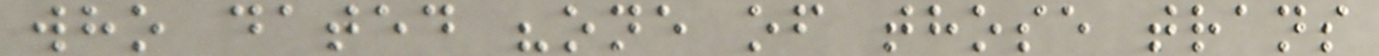who dated "one of those trans
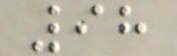98
